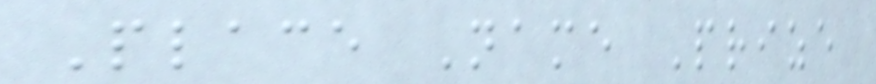Place Name Prize
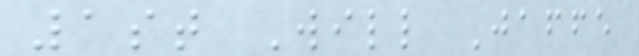1st Will Jaffe
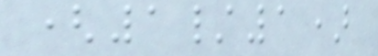(1/1)
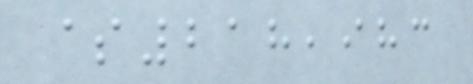$218,983
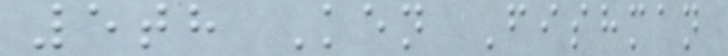5th Ken Fishman
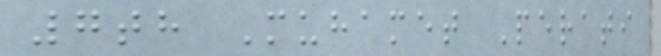7th Muhamet Perati
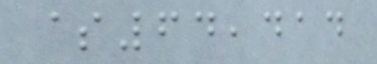$64,414
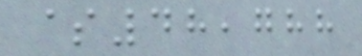$48,788
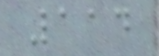114
